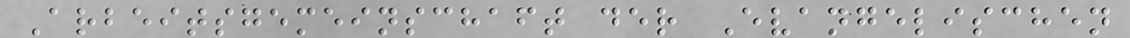Arbeitsgemeinschaft der Evangelischen
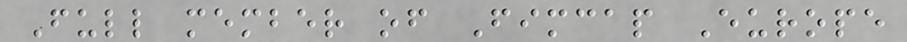Full member of Fimcap Europe
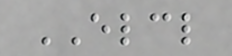ELCL
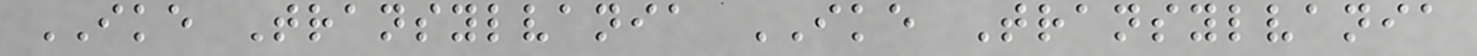IKE Transylvania IKE Transylvania
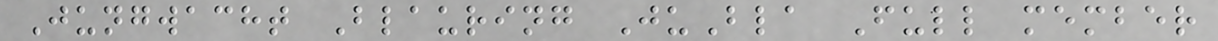Jungwacht Blauring JuBla Full member
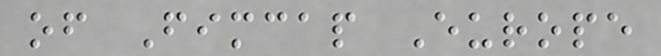of Fimcap Europe
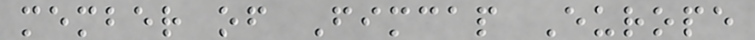member of Fimcap Europe
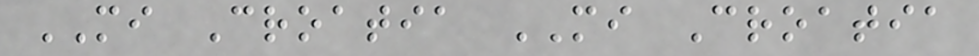MI Croatia MI Croatia
